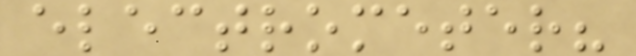electrometer?
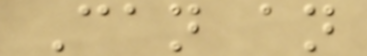Can an
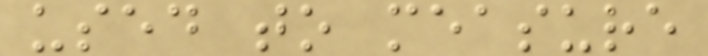used to measure
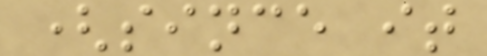(since it
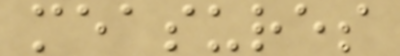measures
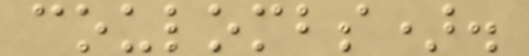coulombs).
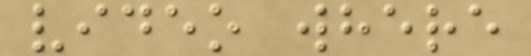video where
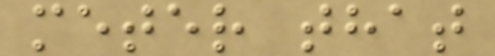meter that
